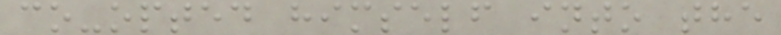co-opted himself into the
